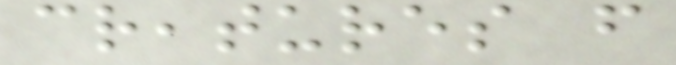creatures from
